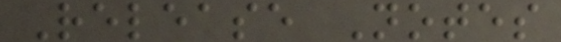Release Notes
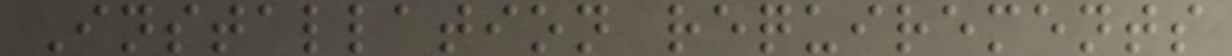Installation requirements
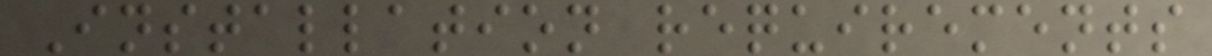Installation requirements
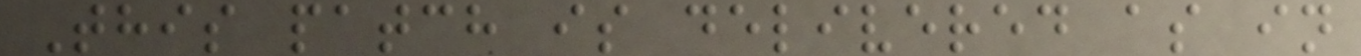This patch is delivered as in
